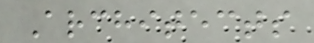Architects
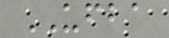UFBA
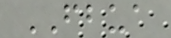FBUA
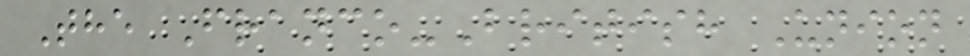The Franco-British Union
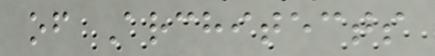of Architects
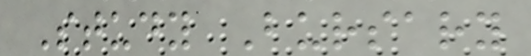Study Bursary
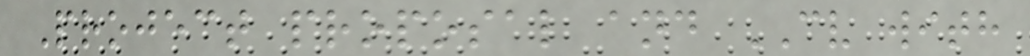Project proposal and CV with
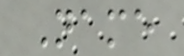Name
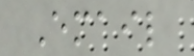Email
